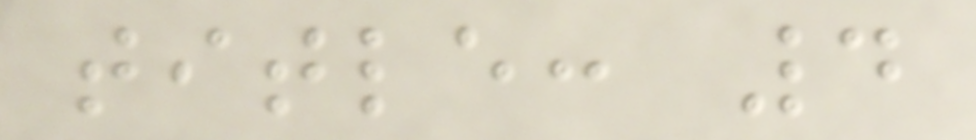title: 4
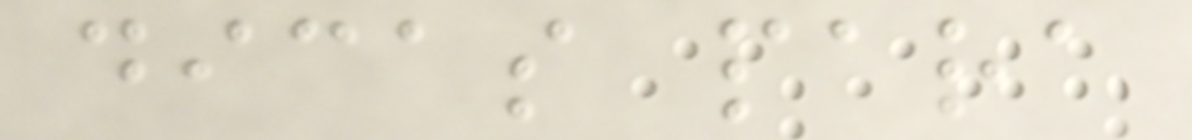dicas para
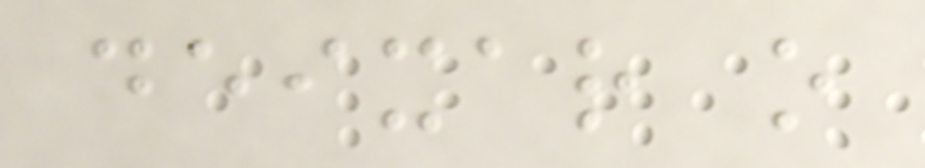deixar o
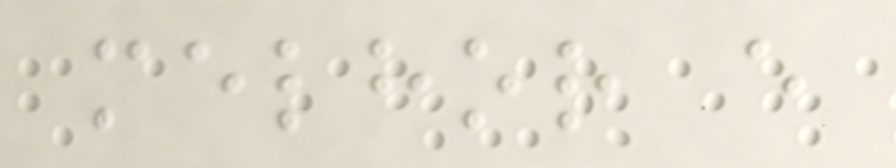melhor e
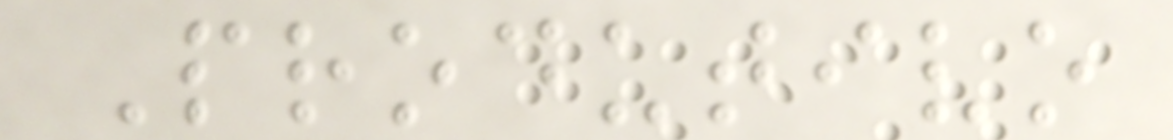Produtivo
